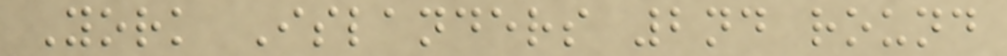York Islanders 2nd round
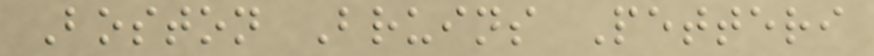Boston Bruins Petteri
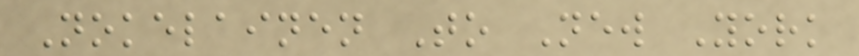Nokelainen To New York
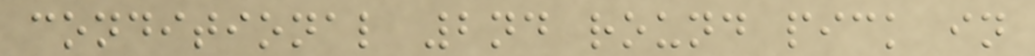conditional 2nd round pick in
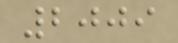2009
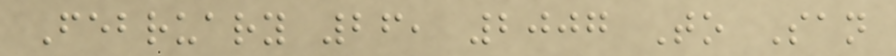February 26, 2007 To San
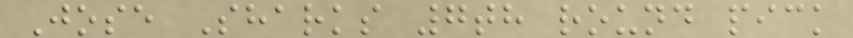Jose Sharks 7th round pick
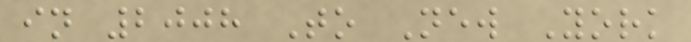in 2008 To New York
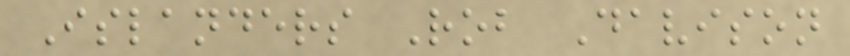Islanders Rob Davison
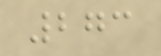273
